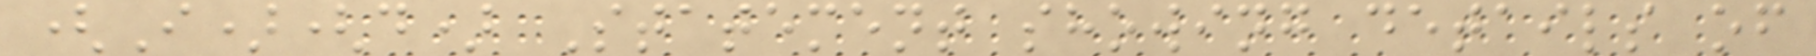(I)(d) Statement showing details of
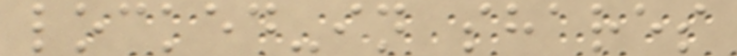locked-in shares
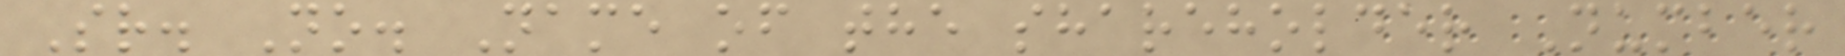Sr. No. Name of the shareholder Number
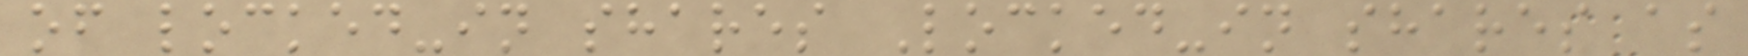of locked-in shares Locked-in shares as
